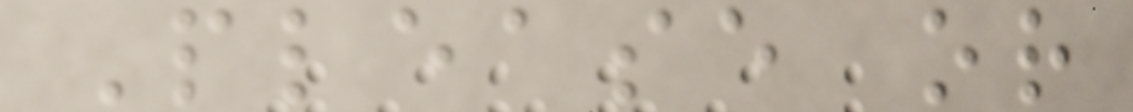Please or
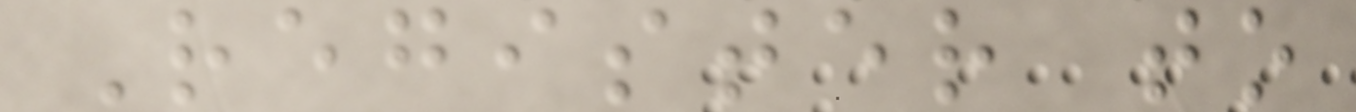Register to
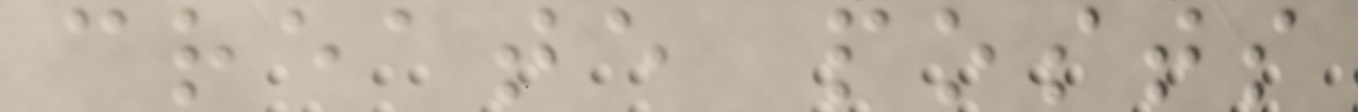create posts
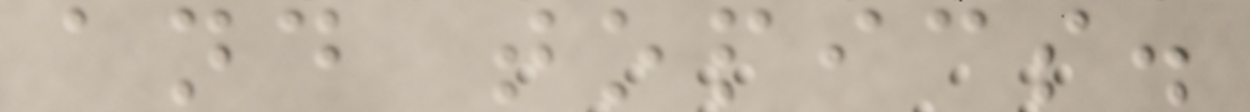and topics.
